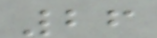26
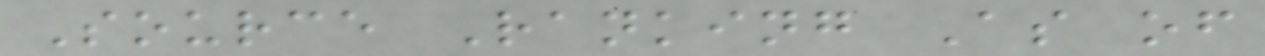Source Ranking As of
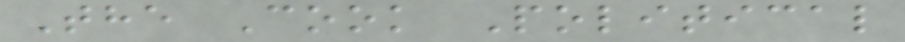The Cook Political
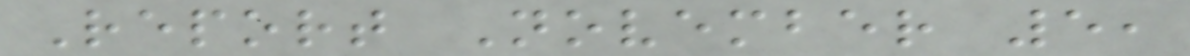Report November 5,
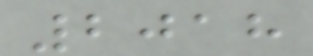2018
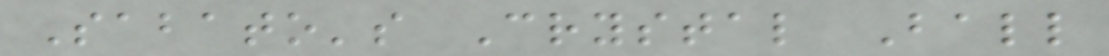Sabato's Crystal Ball
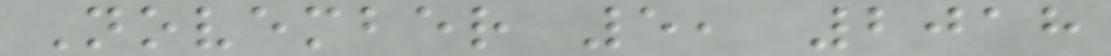November 5, 2018
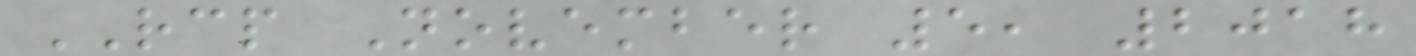RCP November 5, 2018
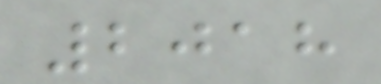2018
